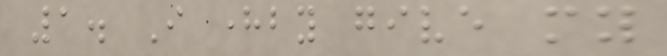1. I hereby give my
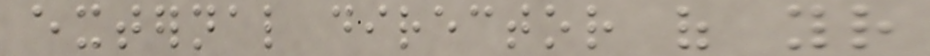external director of your
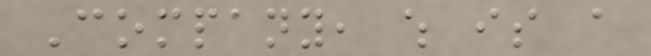Company, which is a
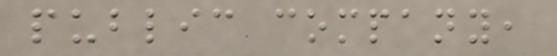public company,
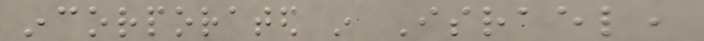incorporated in Israel,
